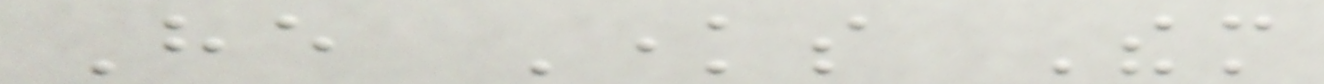He Knows Them
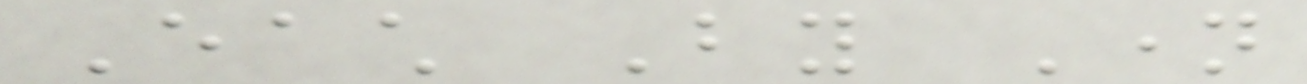Each By Name
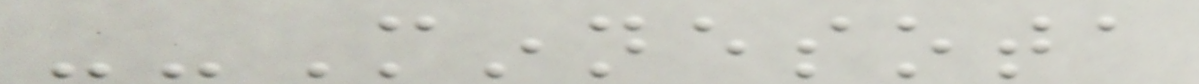--Minnesota
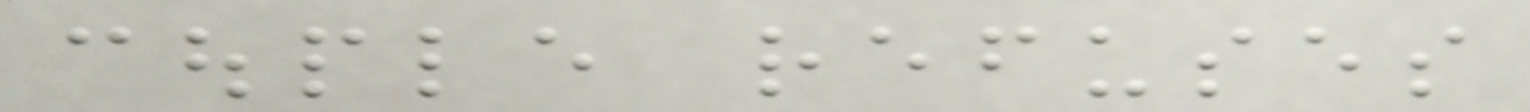couple refuses
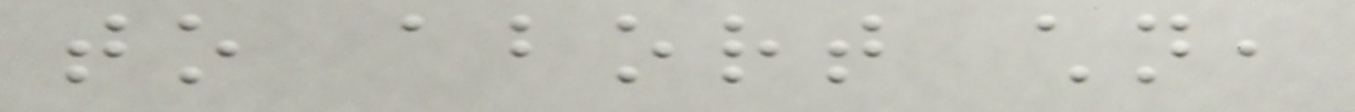to abort children,
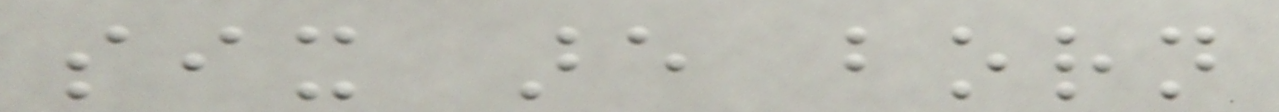six are born
